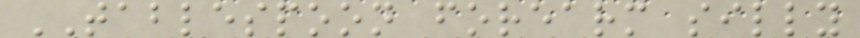TABLESPOON forearm silly
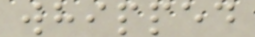whipped
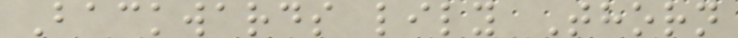Backwards lily Thorn
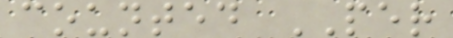counted PER
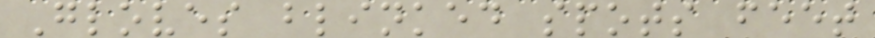Gloves blinked spots feet
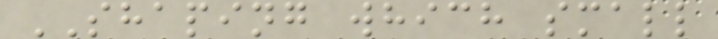SHAPING which small
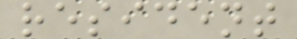resident
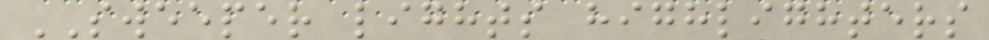SWEEPER lights highlighters
